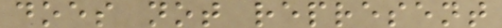does not represent
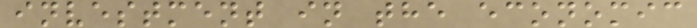investment in the economic
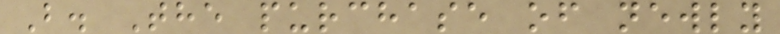B. The purchase of newly
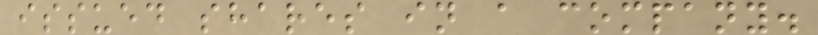issued shares in a company.
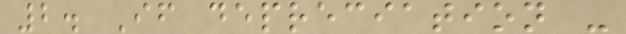2. If depreciation -
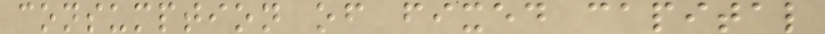consumption of fixed capital
